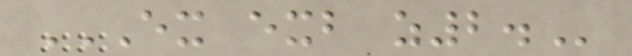EX EXB Z2.
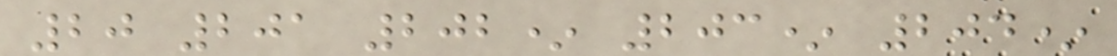20 201 202* 203* 204*
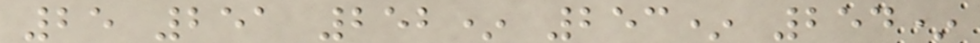25 251 252* 253* 254*
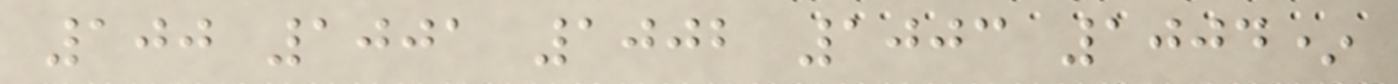100 1001 1002 1003 1004*
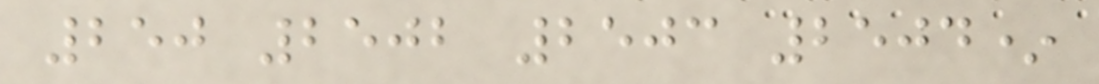250 2502 2503 2504*
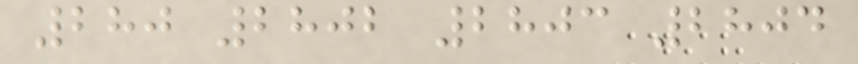280 2802 2803 2804
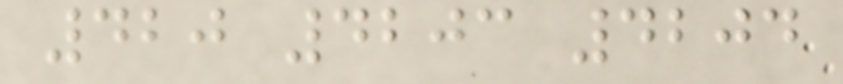420 4203 4204
